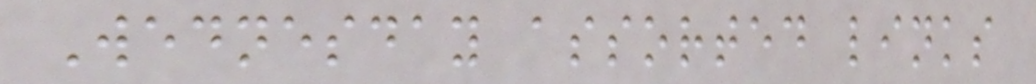Wednesday assorted links
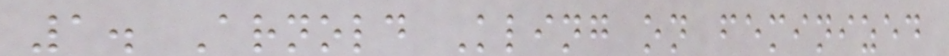1. Arnold Kling on feminized
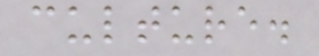culture.
